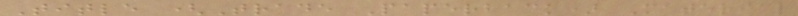Title (Trade Paperback) Material
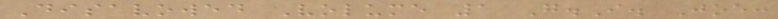Disavowed Volume 1 G.I. Joe:
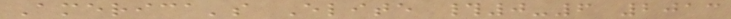America's Elite #0-6 2013
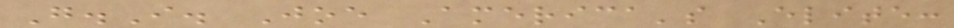G.I. Joe America's Elite:
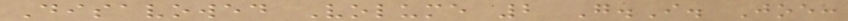Disavowed Volume 2 G.I. Joe:
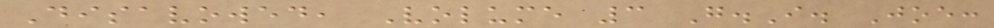Disavowed, Volume 3 G.I. Joe:
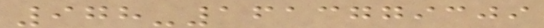978-1613779309
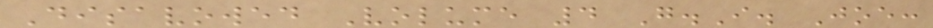Disavowed Volume 4 G.I. Joe:
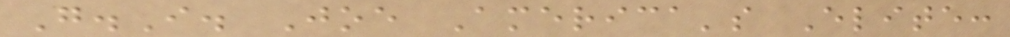G.I. Joe America's Elite:
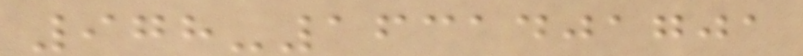978-1631401701
